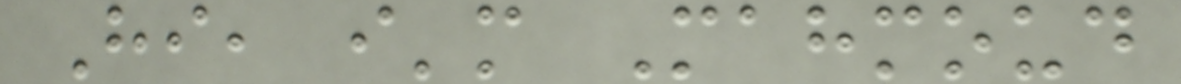Hi, i'm Mahmoud
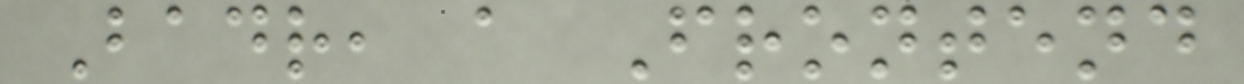Badr, a Frontend
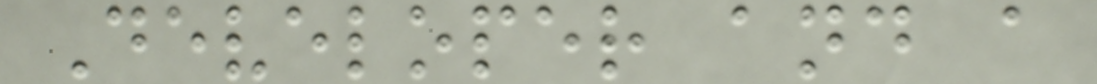Developer and a
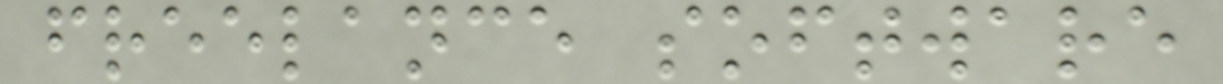freelance software
